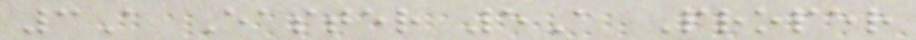3A Easter 5A Proper
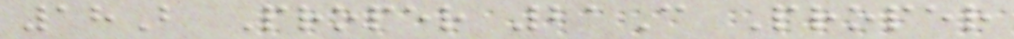18B Proper 21C Proper
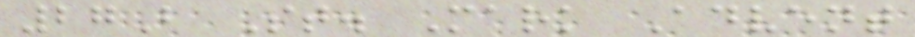27B St. Mark Advent
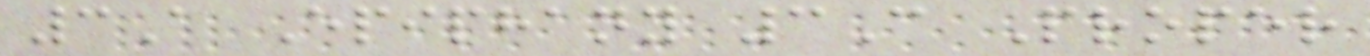3A Epiphany 3C Proper
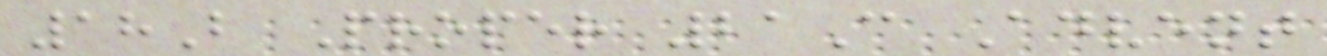18B Proper 21C Advent
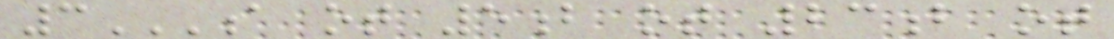3A OT 5B OT 23B OT
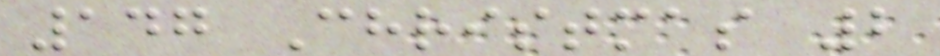147 Christmas 2
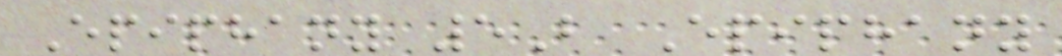Epiphany 5B Epiphany
